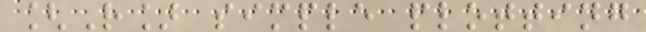[R] simple plotting
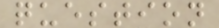question
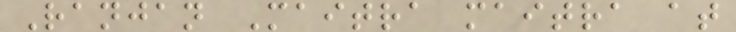Ranjan Maitra maitra at
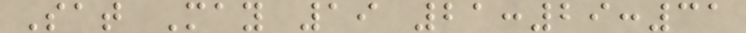Sat May 19 21:29:31
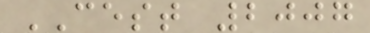CEST 2007
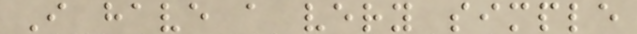I have a very simple
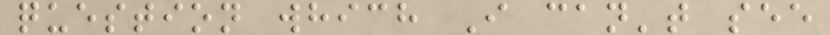question which I can't see
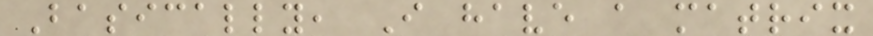Basically, I have a matrix
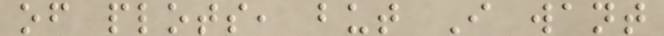of plots, but I want
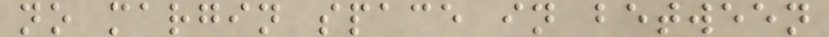no margin space in between
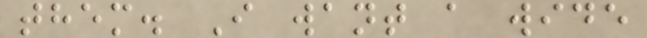them. I want a wide
